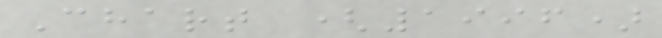Chart (1996)
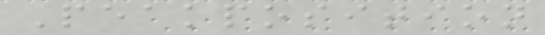Peakposition
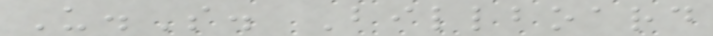U.S. Billboard
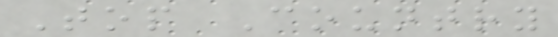Top Country
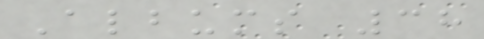Albums 38
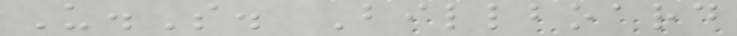U.S. Billboard
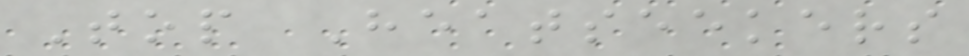Top Heatseekers
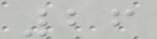26
